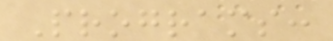Programs:
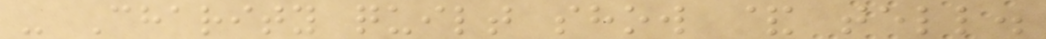- Charity quilt show & tell.
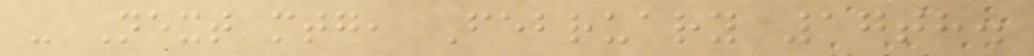- Next mtg, February 17th.
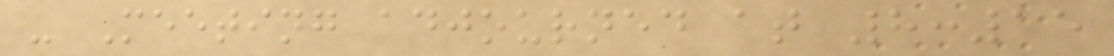- Meeting adjourned at 8:15
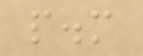p.m
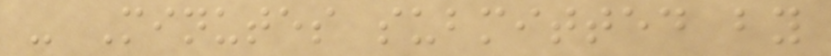- Minutes submitted by
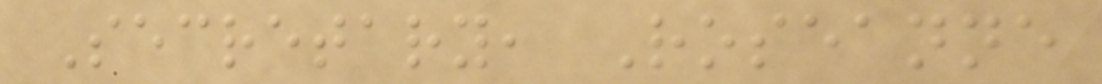Secretary, Roseanne
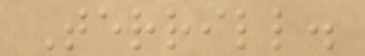Terrill.
